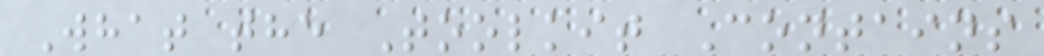What the Toolkit Contains
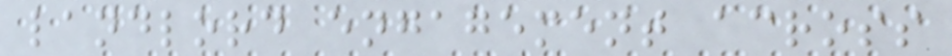landlord engagement across
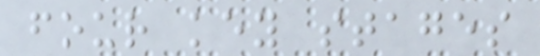four key stages
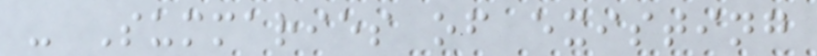- Summaries of existing
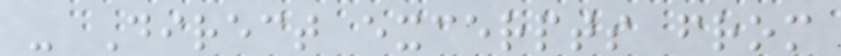- Direct excerpts from
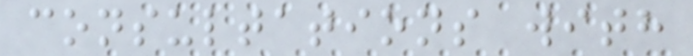consultations with
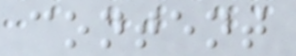content
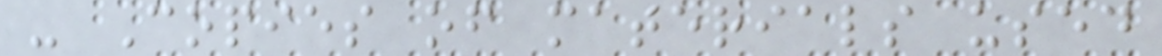- Copies of materials used
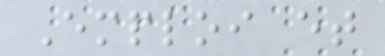Emploi et
